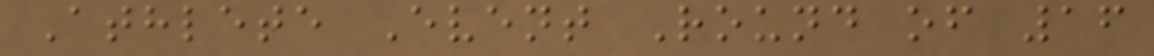Athlete Event Round of 16
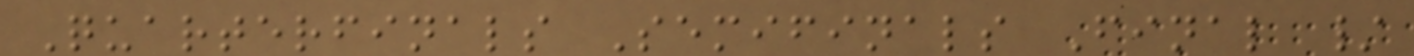Quarterfinals Semifinals Final /
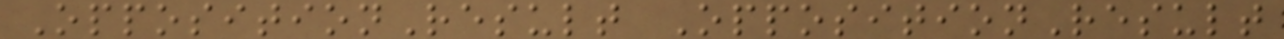OppositionResult OppositionResult
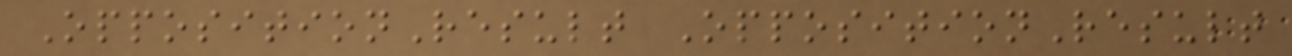OppositionResult OppositionResult
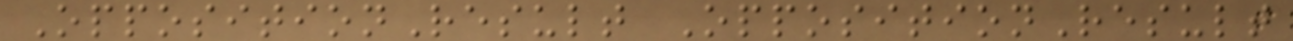OppositionResult OppositionResult
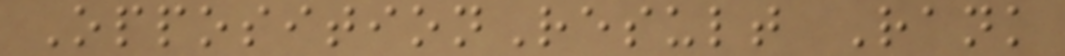OppositionResult Rank
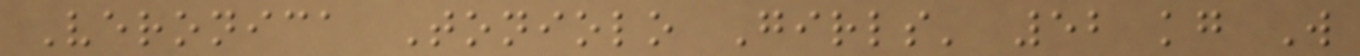Veronica Toniolo Girls' 52 kg W
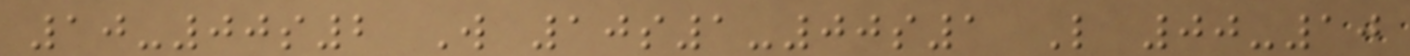10-00s2 W 10s1-00s1 L 00-10
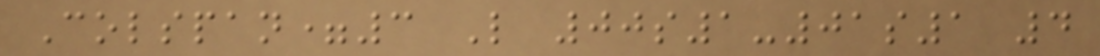Colspan=3 L 00s1-01s1 4
